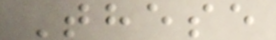These
